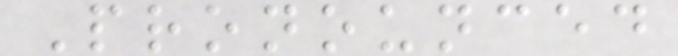Pronounced
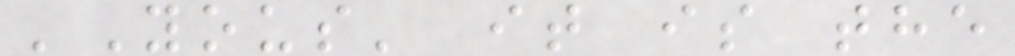'Yous' it is the
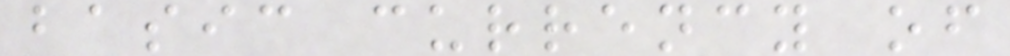basic currency of
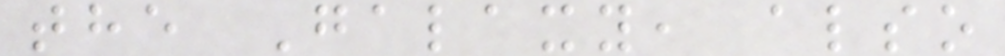the Galaxy, also
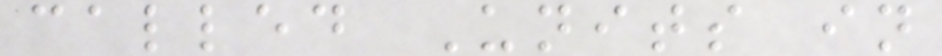called Units in
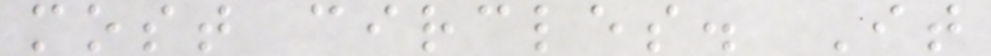most circles. It
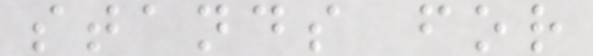stands for
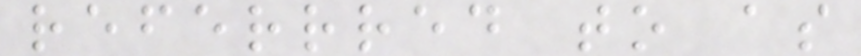referrred to as
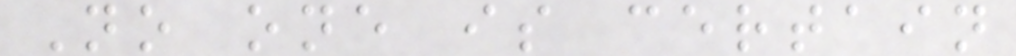No one is certain
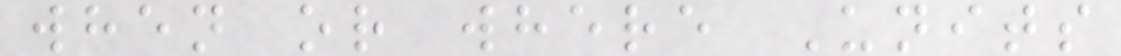when or where Units
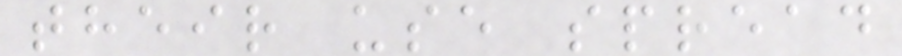their use spread
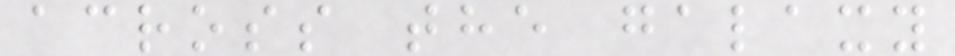across the galaxy
